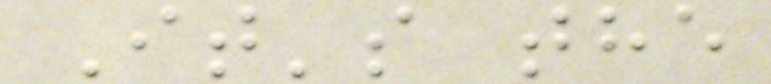It's the
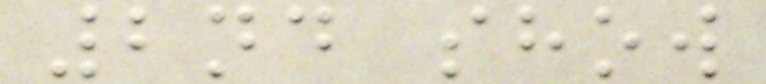2nd show
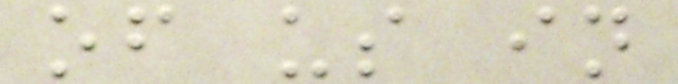of us in
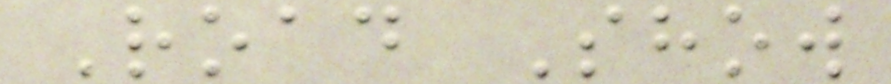Road Show
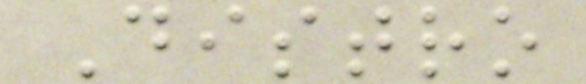Distro
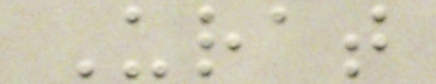Urat
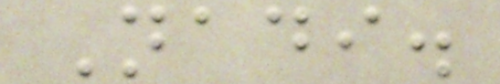Nadi.
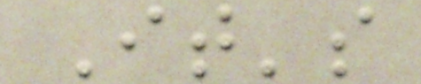It's
